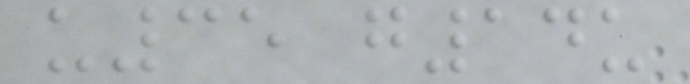u35 g14u
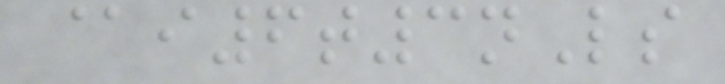@i6t3nLs
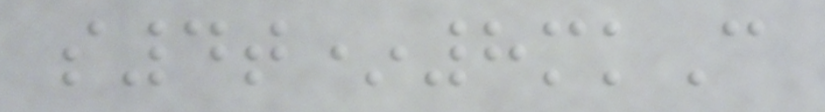s4t*8mkC
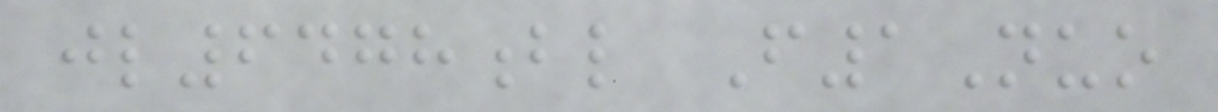jl6478bl F1Nuo
